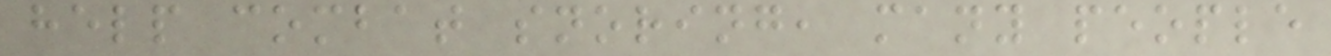help combat snoring, many people
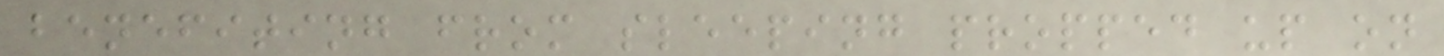benefiting from sleeping propped up on
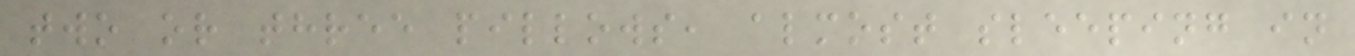two or three pillows, almost sleeping in
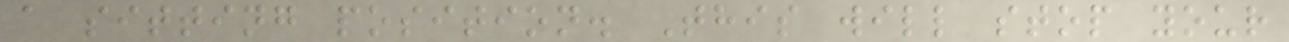a sitting position. This will stop your
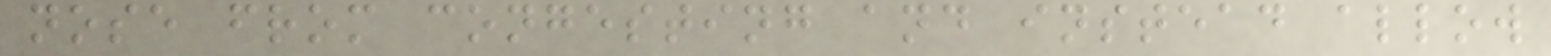nose from congesting and instead allow
